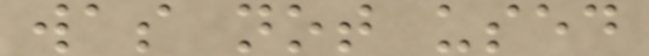was not used
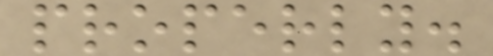properly.
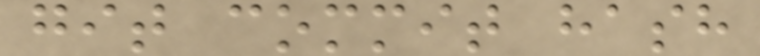git commit hash
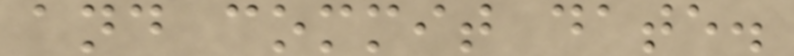and commit date.
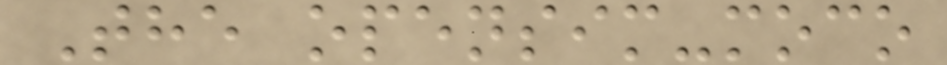The opensim-moco
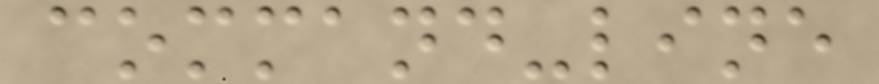command-line
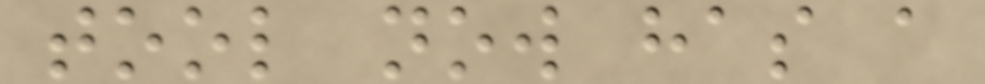tool now has a
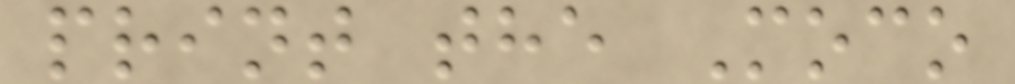print the Moco
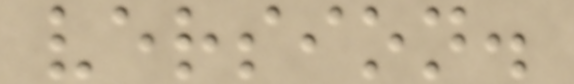version.
